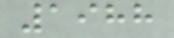1988
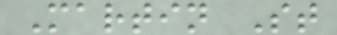Martin St
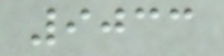9033
